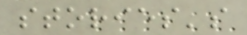stories's
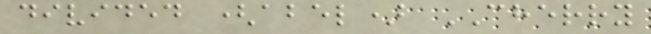divided (abel) CHERRY
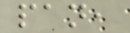pan,
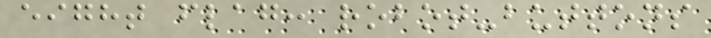eight flag: robot-buttons
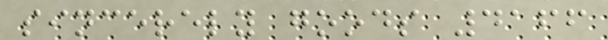sincerely goods 4166
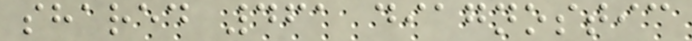shared 461 diagnostic
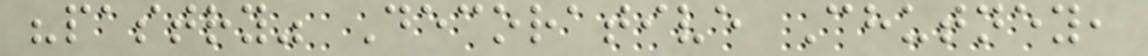"pastry" Decorative Chutney,
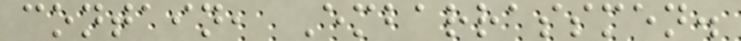contain, Embarrassmen.
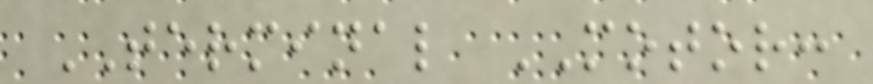TERMINAL MOTOR:
